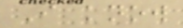I know
